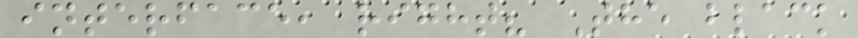interface, right? The black
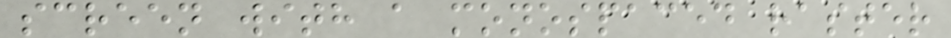screen with a monospaced raster
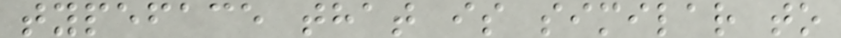typeface that is similar to
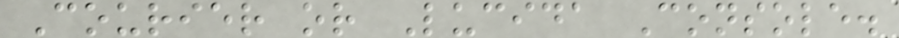Courier or Lucida Console.
